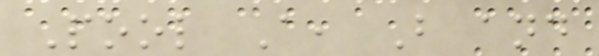Pool A, B and
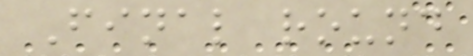Final round
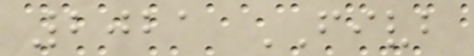2021 FIVB
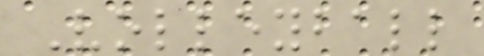Volleyball
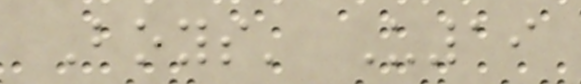Boys' U19
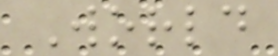World
